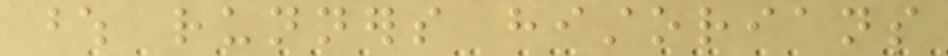whose runners historians
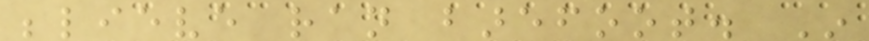believe ran barefoot. In
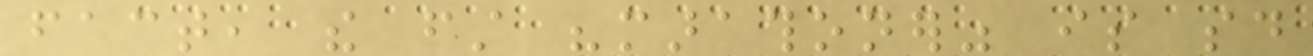fact, the first "marathoner" is said
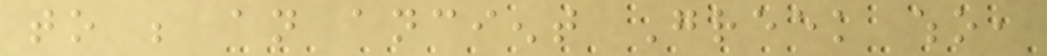to be an ancient Greek who,
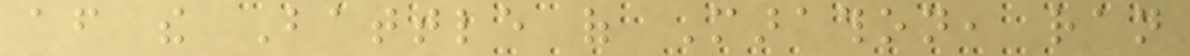after the Battle of Marathon, ran
